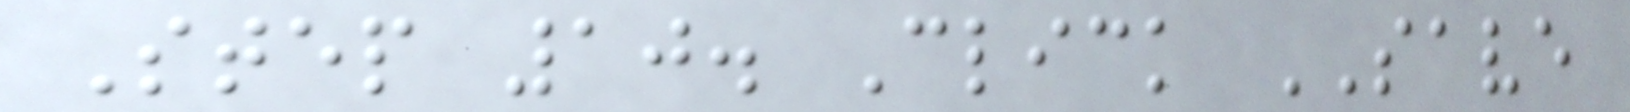Step 10. Click SAVE
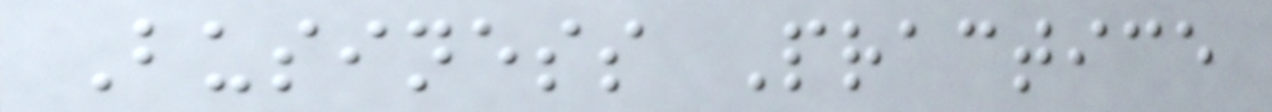Business Practice
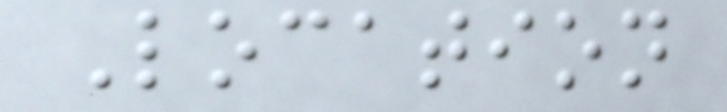Location
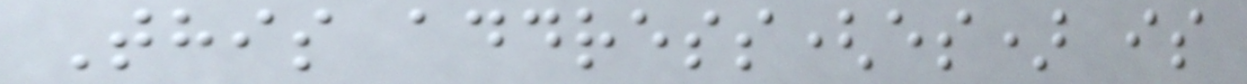This address(es) is
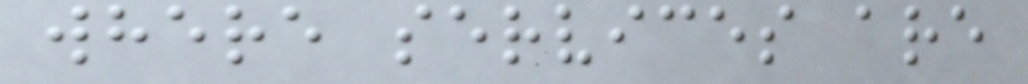where services are
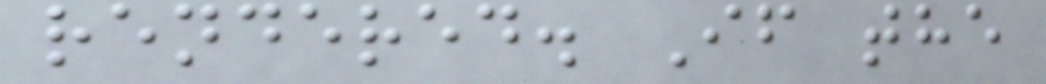rendered. If the
